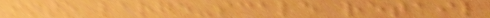into large-scale retail
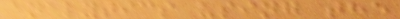analytics using the
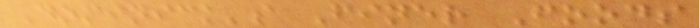Dominick's Finer Foods
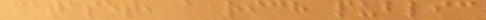dataset, a rich public
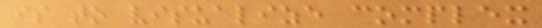is to visualize complex
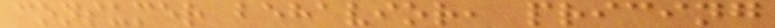consumer behavior, pricing
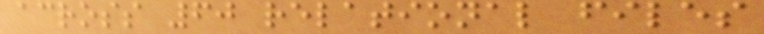across 60 relational files
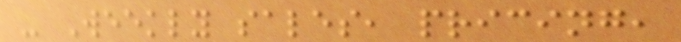- Weekly sales, pricing,
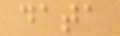data
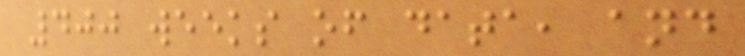400 weeks of data, and
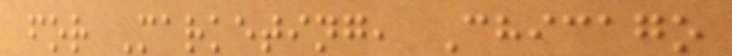for Marketing, Chicago
